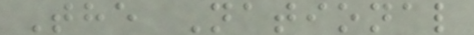The National
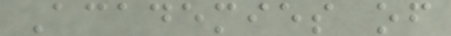Academies of
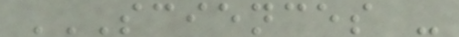SCIENCES -
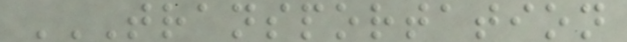TRANSPORTATION
